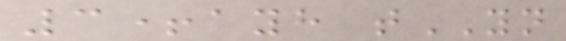3+ayh tYN
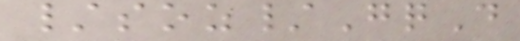/soz/GqD
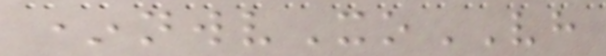*nwvXoVH
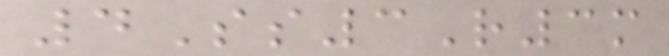4Ss3R3m
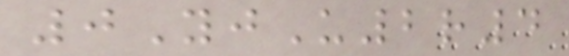0YjU2r4
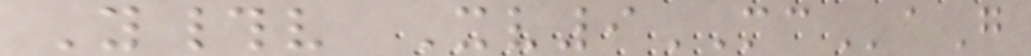Y#v Xv9MCaG
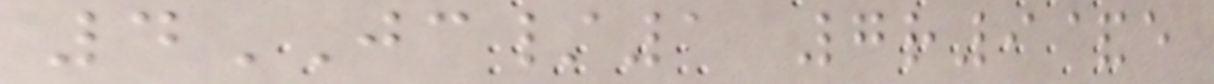4JC/1 7r9&e
